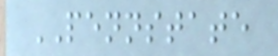PENNSTATE
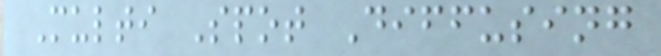Multi Spot Diffusing
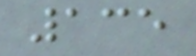135
